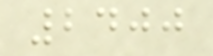2400
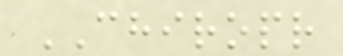CHIROPR
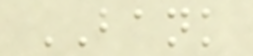BANK
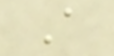A
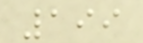199
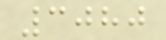3080
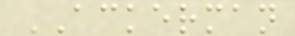ACKERMAN
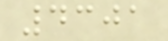4301
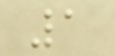1
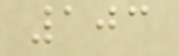103
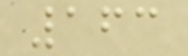163
